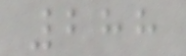288
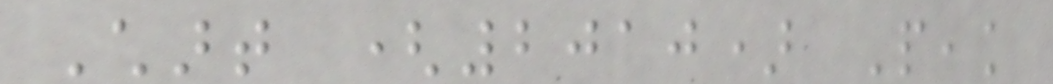Chart (2010) Peak
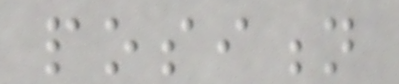position
